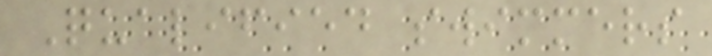Qualified swimmers
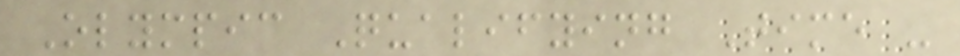Olympic Qualifying Time -
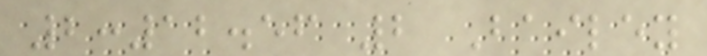2:12.56 2 Bailey
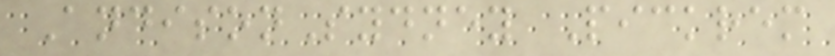AndisonSydney Pickrem
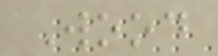Wood
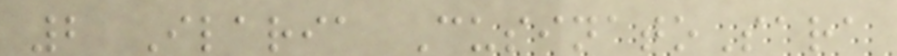2 Ilaria CusinatoSara
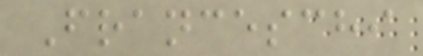Franceschi
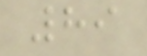89
